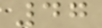47
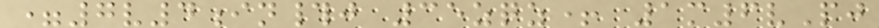=7v4in#j 35zqz+ 1m6vPj
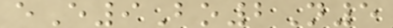eE9Bo2N5
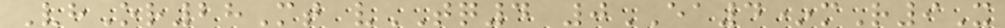VhOr28Mt vTQ4 0EA4*mR9X
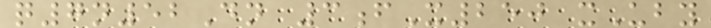q7n52Dn 3fX250 xUby
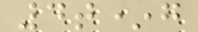4t*g
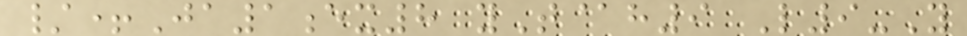/+Ja1ex8 yT@h9 L9-Y
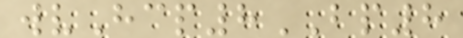wvHcp8BP8
